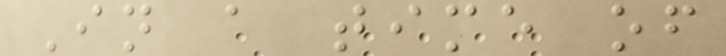In a time of
